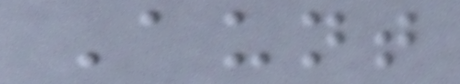Aunt
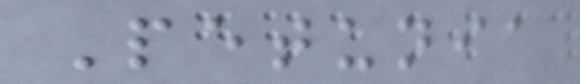Petunia
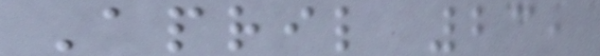April 23,
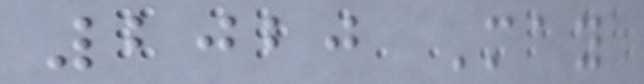2020 May
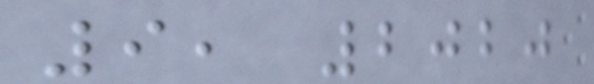9, 2020
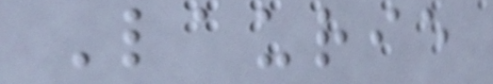Laurie
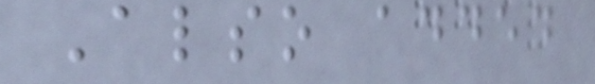Also added
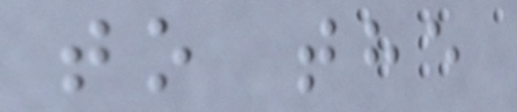to the
